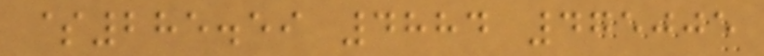$285.59 4884 475005
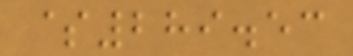$289.53
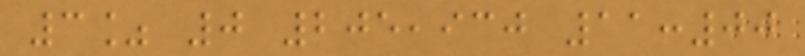3% 0 205,930 11:00
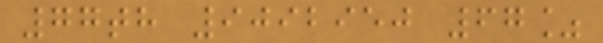77th 9092950 67%
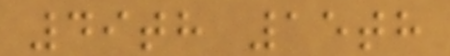49th 15th
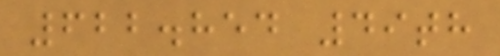622.854 49th
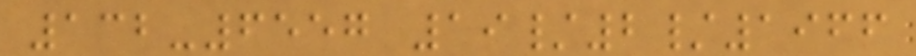132-6557 19/2/1966
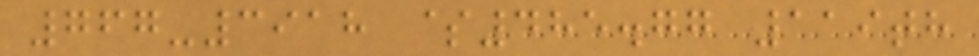767-3918 $485.77 119th
